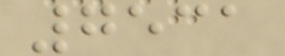7531
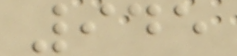945
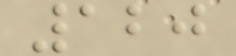120
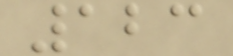123
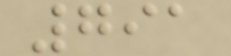791
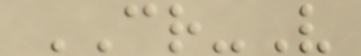CR-V
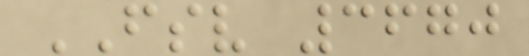FSV 3670
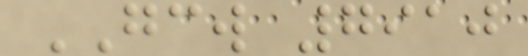GCW 7910
